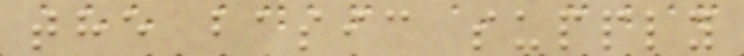the basic supply
